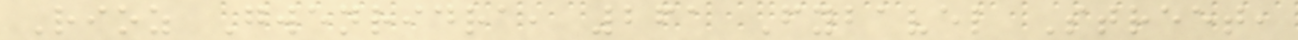Rioz Gwenridra, 261 Fybavel Street,
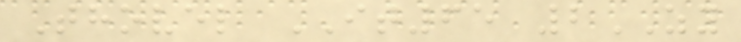Thovel IT65 2ZY
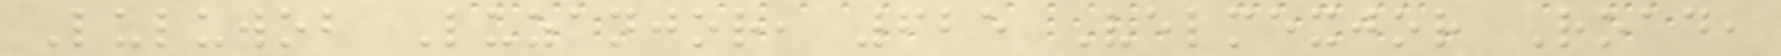Luluwob Luzanjor, 625 Velmexjor Road,
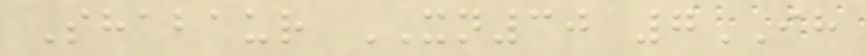Shabaur XN30 7IH
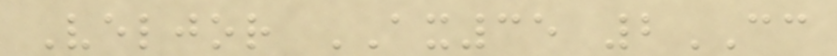Veljor AX35 2CC
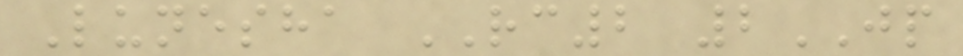Lunesha RC2 2JP
